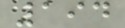194
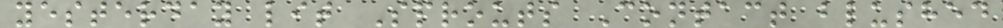yesterday lit Sprouts Contact blushed
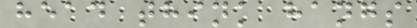head think hangs
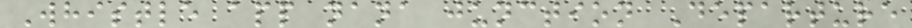Whistle app nana junction Departure
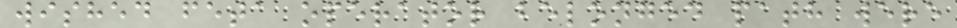wished feta operator belonged path were
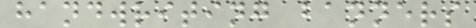handwriting banners
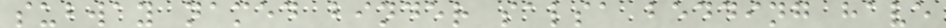subway named binder salsa bedding have
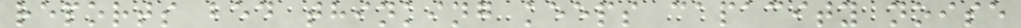reports bed thinking keeps capacity noise
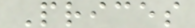Prices
